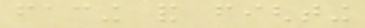facing and fighting
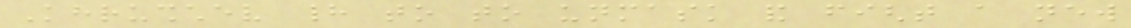Khrushchev had to to unmask and fight a new
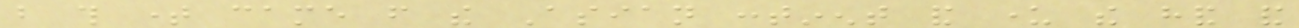but this time came from the Asian continent and under the hand and
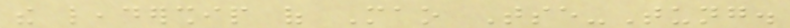the leadership of Mao Tse-Tung.
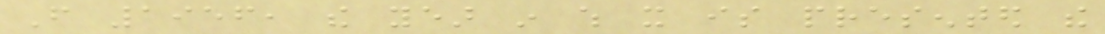From 1956, the year in which it is presented the
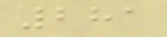281
